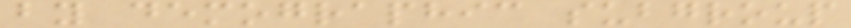by demographic subgroup
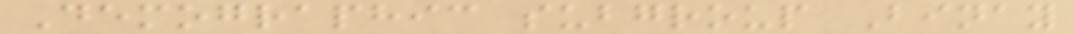Demographic subgroup Binay
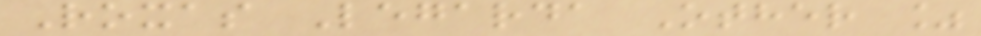Roxas Legarda Other %
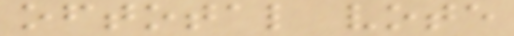oftotal vote
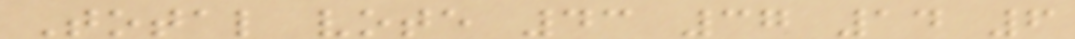Total vote 43 37 14 6
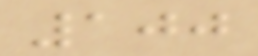100
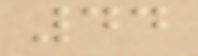44
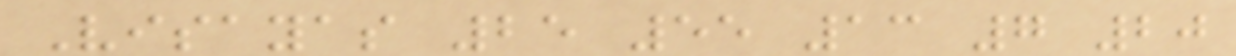Visayas 25 55 13 7 20
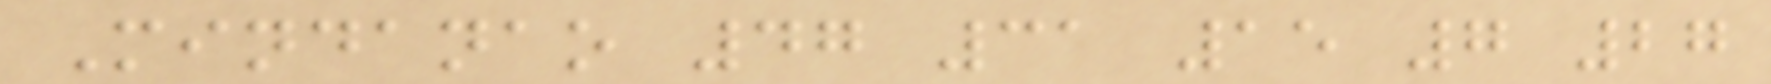Mindanao 47 31 15 7 27
